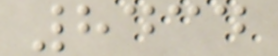8434
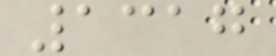1317
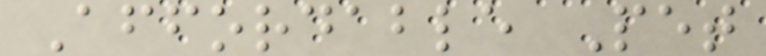Affordable Pet
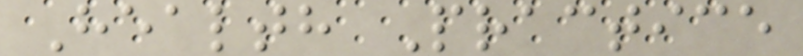Health Practice
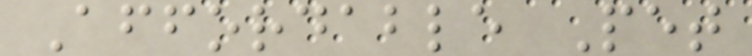Affordable Pet
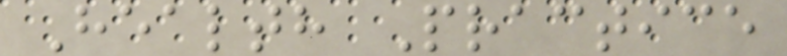Health Practice
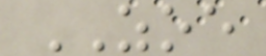ZOE
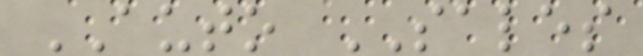AUTO SALES
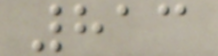813
